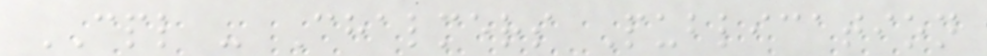CPL - Chalmers Publication
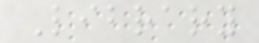Library
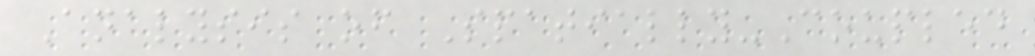Analysis of Spatially-Coupled
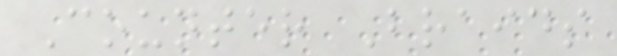Counter Braids
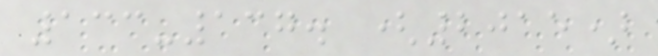133-137. (2015)
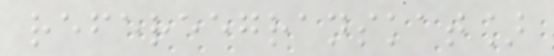refereegranskat]
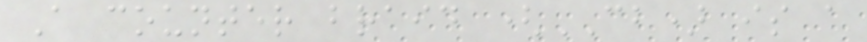A counter braid (CB) is a
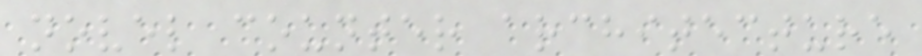novel counter architecture
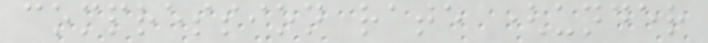compression rate (under
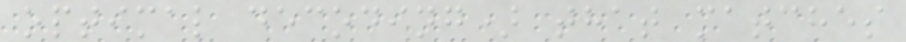optimal decoding) that matches
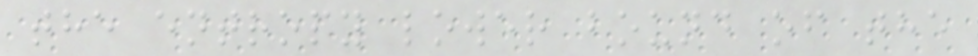the entropy lower bound of the
